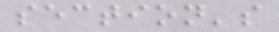section's
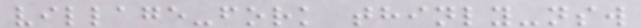village-fork thinly-nsw
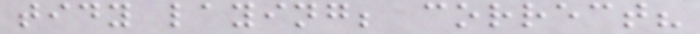tidy laying; correct?
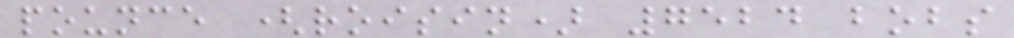pounce (roisin) 7524 bobs
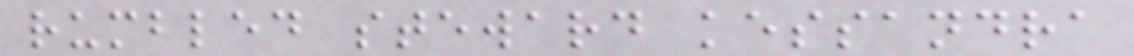rumbled steward kessandra
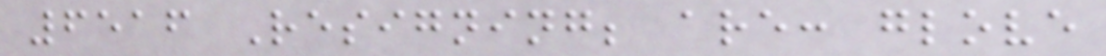6516 Resigning; are: glove
